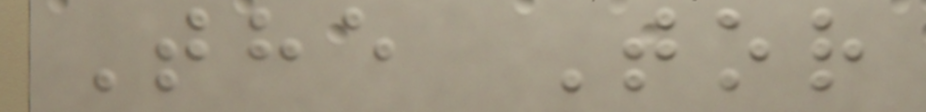The Tor
